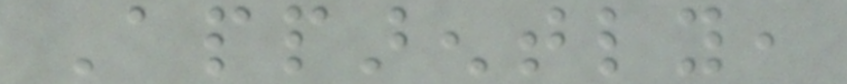Apparently,
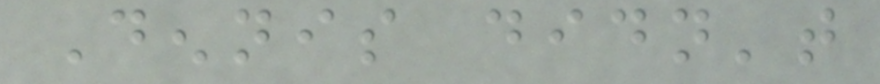Dennis didn't
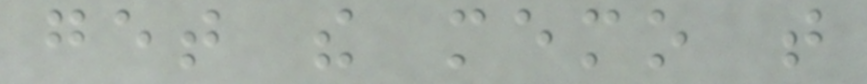get the memo that
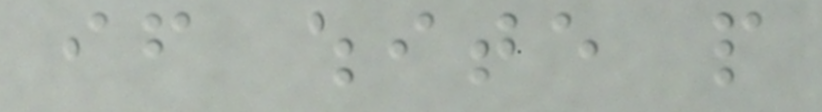if white people
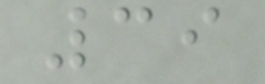39
